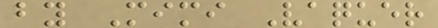by Mimi Vaquer
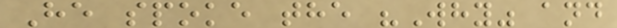He spoke the "Why" and
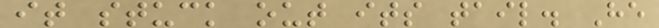it stuck out its tail. He
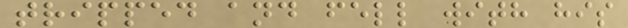tripped and fell with his
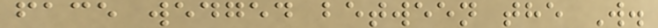face wedged between the W.
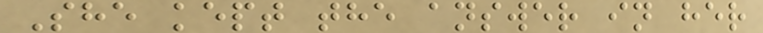She kept the answer in her
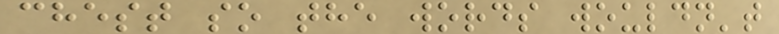chest so the words wouldn't
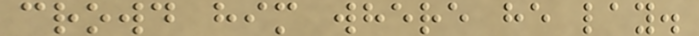crowd him where he lay.
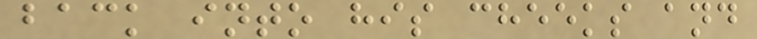back into his cheeks and
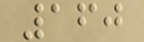160
